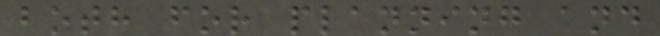both for planning and
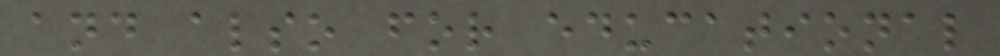and also for educational
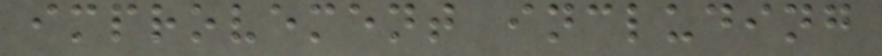improvement including
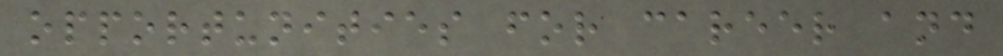opportunities for career and
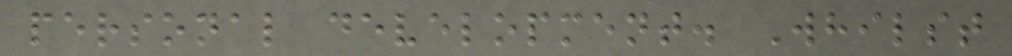personal development. Whilst
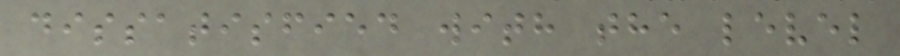dissatisfied with the level
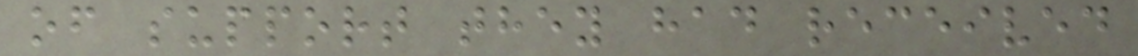of support they had received
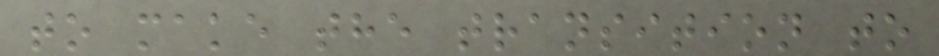to make the transition to
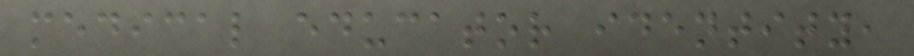medical educator identity,
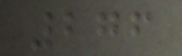276
